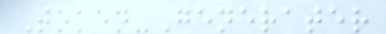Token-Generater
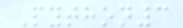Python3
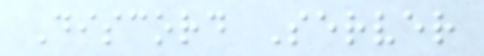Discord Server
